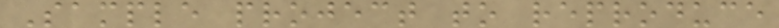Sample project to reproduce
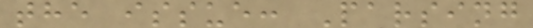the issue: Parsing
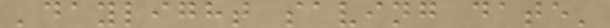'daylight saving date'
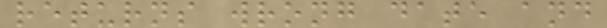returns wrong date and
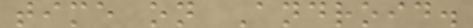time on Android.
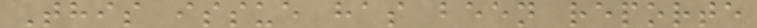This issue has been reporte
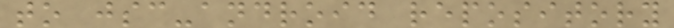to jsc-android repository
